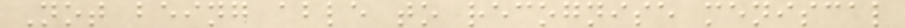Not being able to recognise meniscal
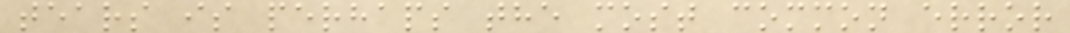tears is perhaps the most common error
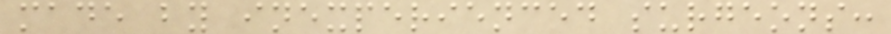made by inexperienced surgeons:
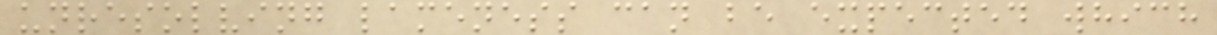unresolving lameness can be expected which
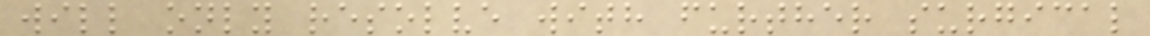will only resolve with further surgical
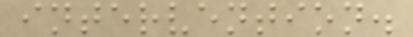intervention.
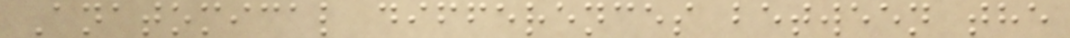Anatomical differences between the
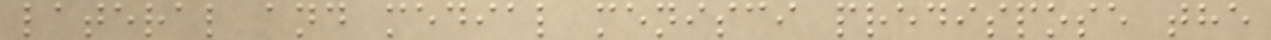lateral and medial menisci predispose the
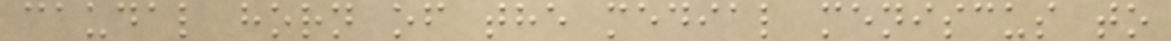caudal horn of the medial meniscus to
